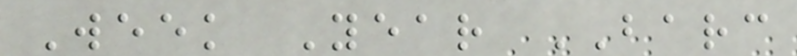Week Year BARC
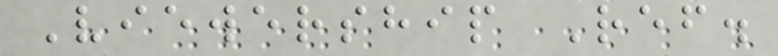Viewership Ref.
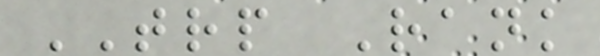TRP Rank
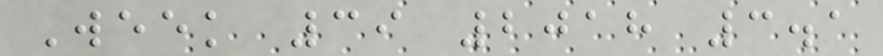Week 39 2018 3.1
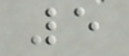5
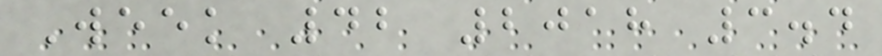Week 42 2018 3.4
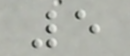5
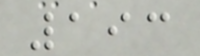193
